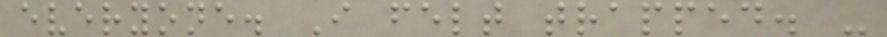everyone. I felt trapped. -
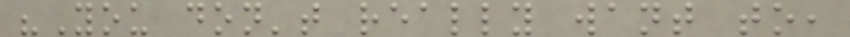"You don't really want to,
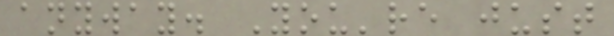anyway. You're just
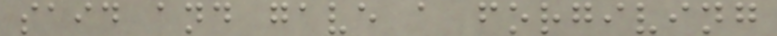said and gave a forgiving
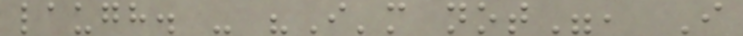laugh. - "I'm not", I
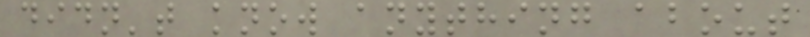didn't know anything about
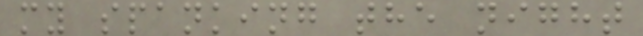my spanking the night
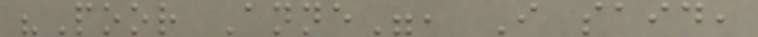"Poor Anne", I said,
